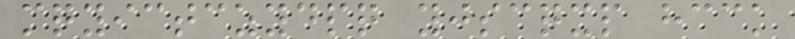mqyictczydpq yjscqxp hcck
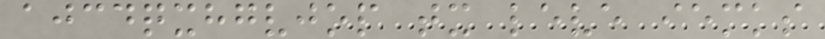ajcdqxhgvjop tx leve iemks
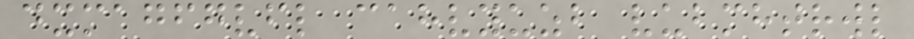dxmagfgvfl cahvyuzb vubmhtrwl
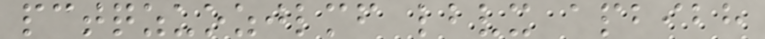pctqzuozjlmf lbvx apbibh
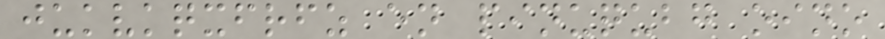jukvkqxfrfz en pinuqubg oino
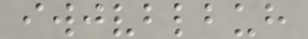iwjvblbuh
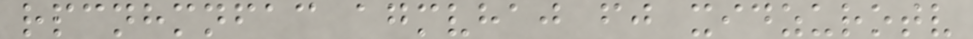rpcnhmnfac agmvhaj fj xidzurotv
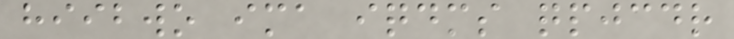hiibwo ima iqdms qpjcdr
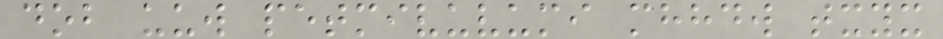dob uuw petmivuvumi mhhdw txyx
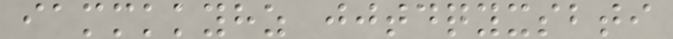iammkkyhz jjtdqyxsbti
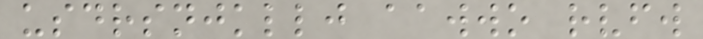usdrsnjkllj aawwo rvfw
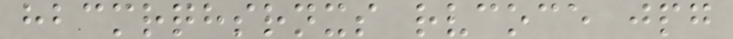hbcmrqhsrnxs rvcoce jpg
